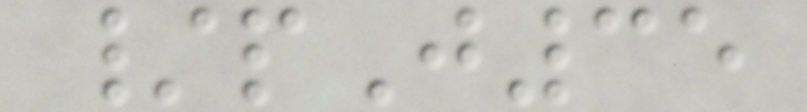/pJ35
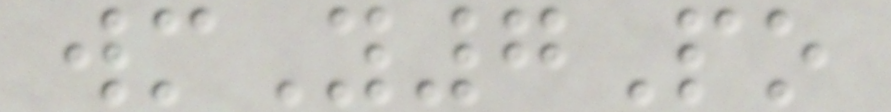wmY7Po
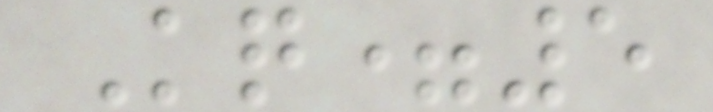Kq=5
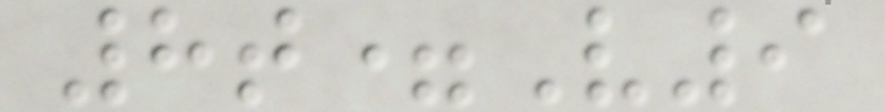8t=V9
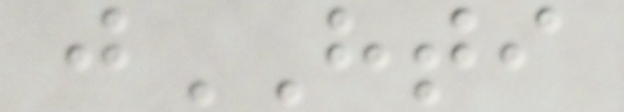jHTI
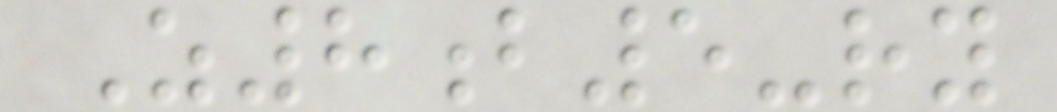Z8b5-ry
